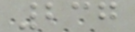237
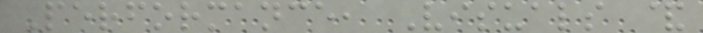Performance, Visuals &
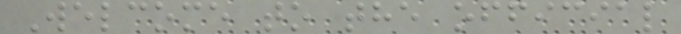Welcome to the official
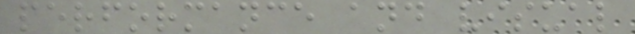performance and visual
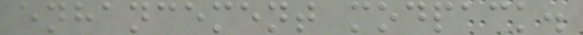enhancement modpack.
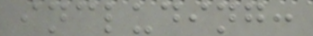including:
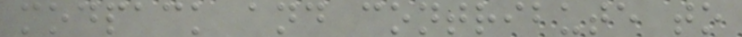modpack and contribute to
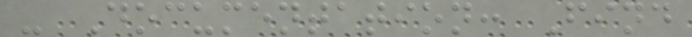- Documentation: Find
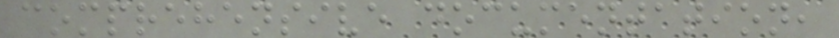comprehensive documentation,
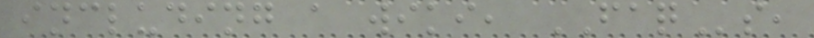including a wiki, FAQs,
